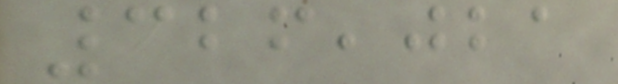326,021
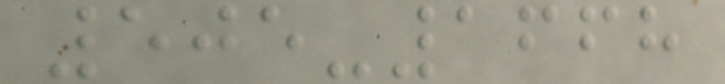505-1668
